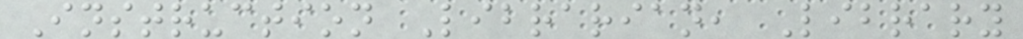Instruction Librarian, Library
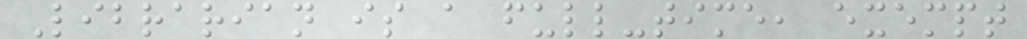Librarian is a full-time, exempt
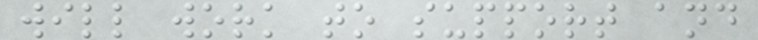will work to support and
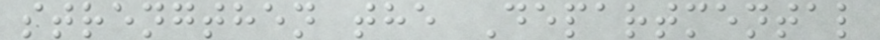strengthen the Departmental
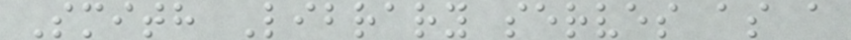Smith Library serves as a
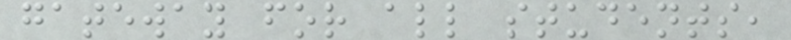gateway for all students,
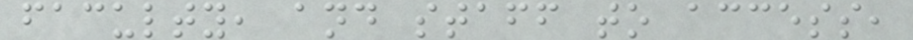faculty, and staff to access,
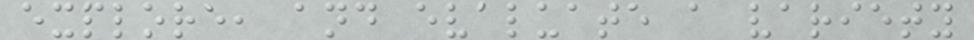explore, and evaluate a variety
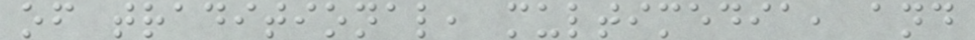of traditional, multimedia, and
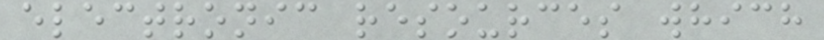electronic resources which
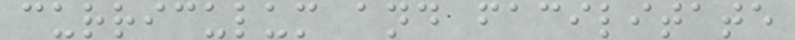curriculum and facilitate
